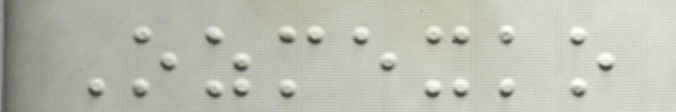Ozmexko
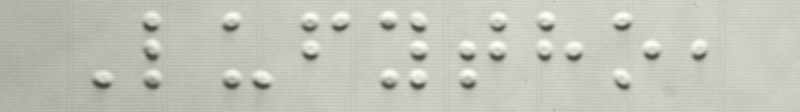Lufytho,
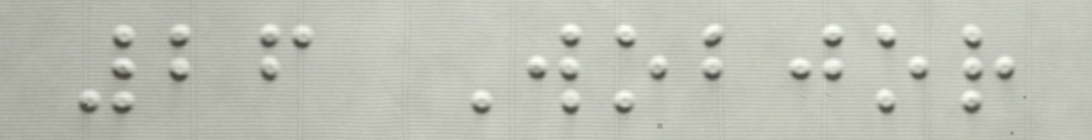26 Wobjor
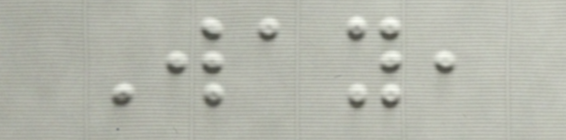Way,
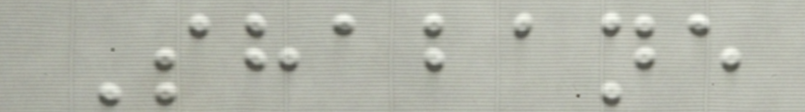Shabane
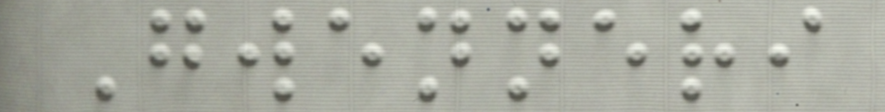Gwenneri
